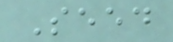Seed
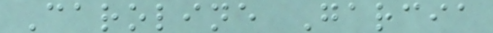Caroline Garcia
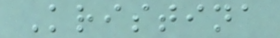Kristina
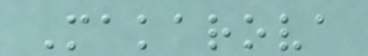Makarova
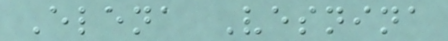Elena Vesnina
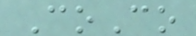CoCo
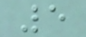5
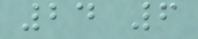24 6
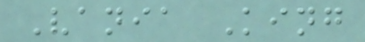Vania King
